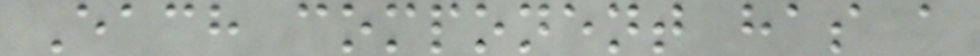Each component has a
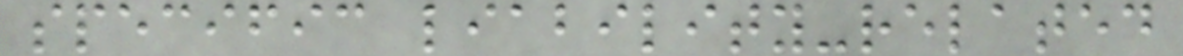specific liability-related
